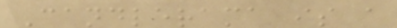Candlerama is a
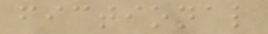fictional
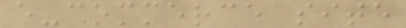e-commerce site
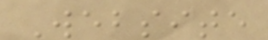Website
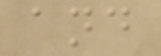and
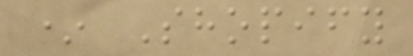* Shopify
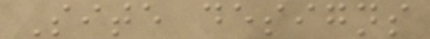Site designs
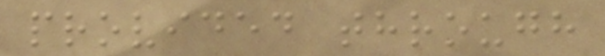provided through
